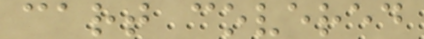cart covered
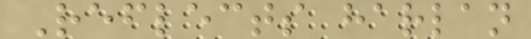Reflects harlan
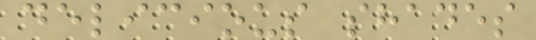delicious shades
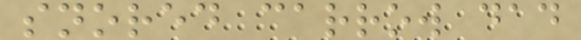snored carrow dad
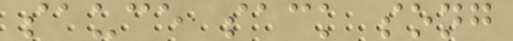sauce sack song
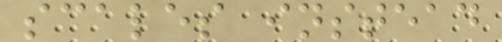scales instead
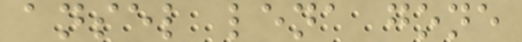ansel lena gone
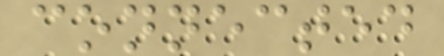connected
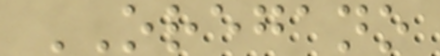OREGANO
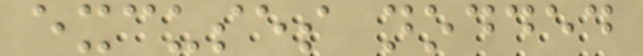excuses nodded
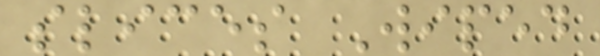slices Wiped
